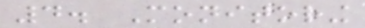4. Monitoring
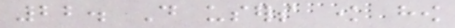22. Do users know how
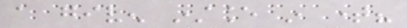a given instance in time?
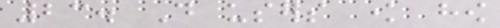23. Do users know how
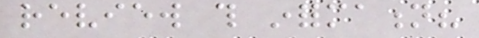review this information?
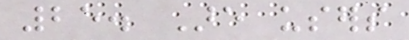25. Are users
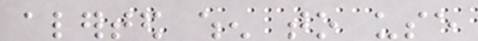alerted when to use
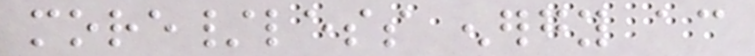more/less energy according
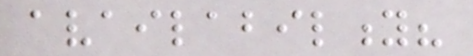availability?
